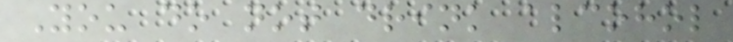You do not drink alcohol
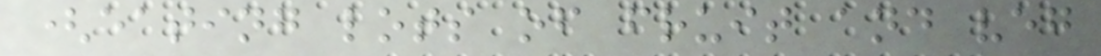(eating lots of fruit and veg
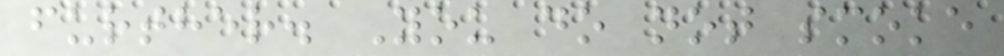further. You do not smoke
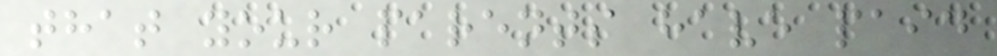that your parents have paid
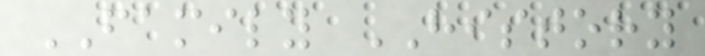FAMILY HISTORY
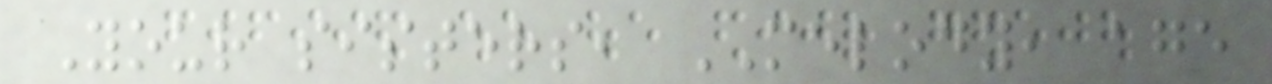Your sisters, MELODY, age
